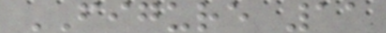FIGURE 11
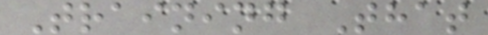Training That
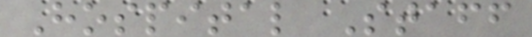Hospital Staff
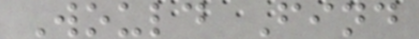Would Find
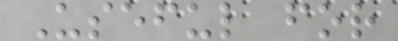Useful for
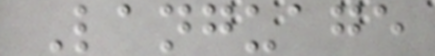Language
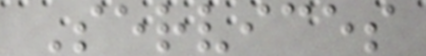Services
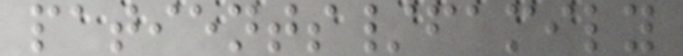patients/family
